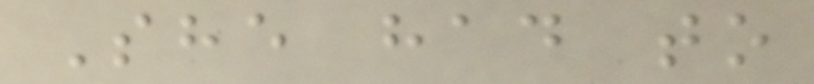She had to
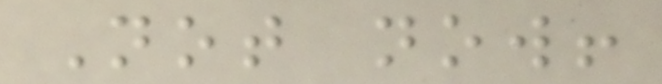Not now!
